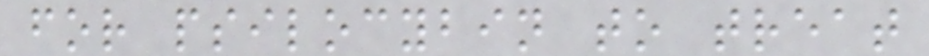for psilocybin to treat
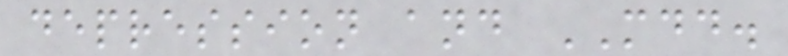depression and MDD.
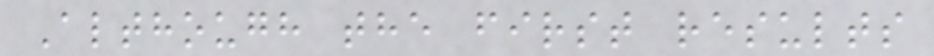Although the first results
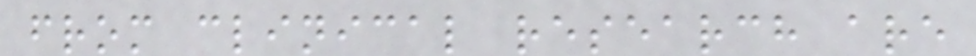from clinical research are
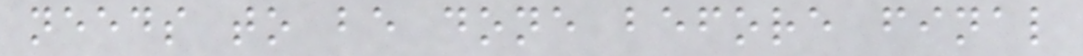needs to be done before final
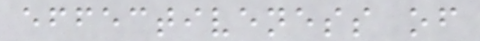effectiveness of
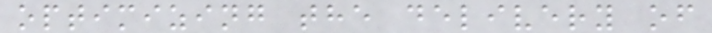optimizing the delivery of
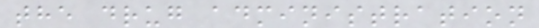the drug administration
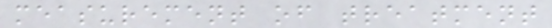measurement of treatment
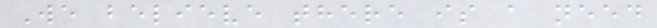We believe there is a need
